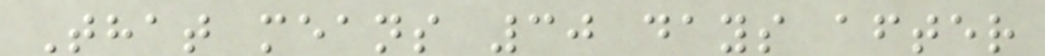That means 30 days after
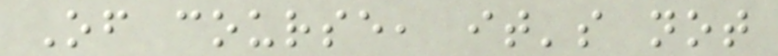Of course, it's not
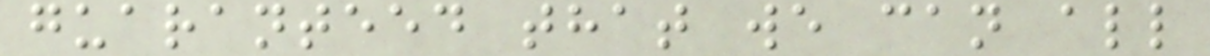guaranteed that we can all
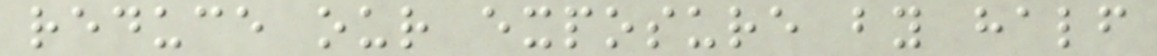reduce our exposure by half
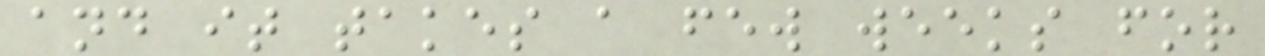and it takes a few weeks for
